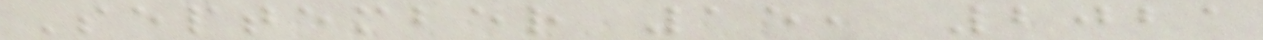September 15, 2021
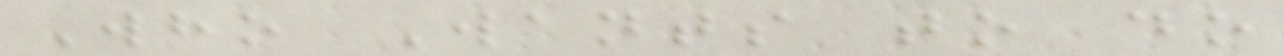Who Wants to do
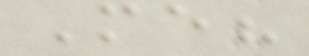Me?
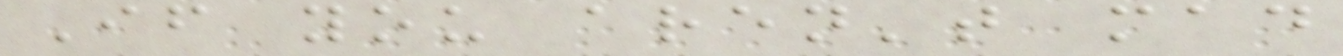If you aren't mad
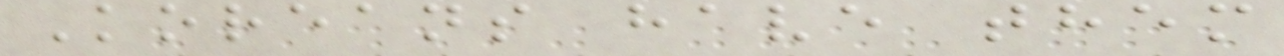Koreans have them
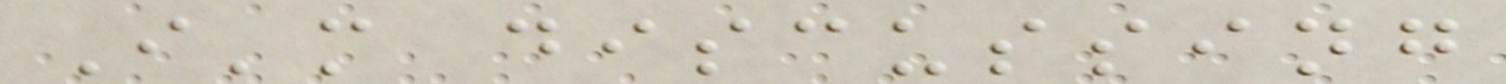I'm discussing
